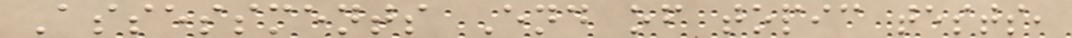Assessments End of topic tests,
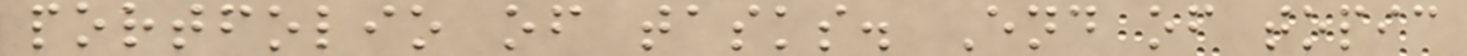portfolio of tasks. End of topic
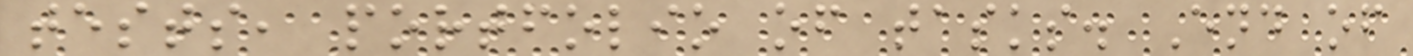tests, portfolio of tasks. End of
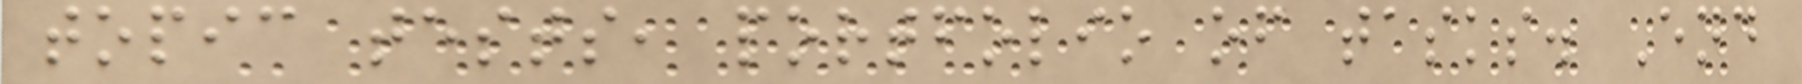topic tests, portfolio of tasks. End
